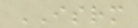ISRM
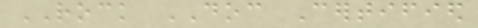ROCK DOC Certified
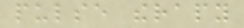pulse therapy
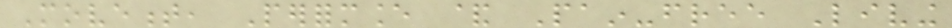Movement, Performance & Pain-free Living
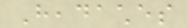Headaches
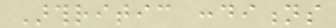Arthritic conditions
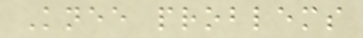Knee problems
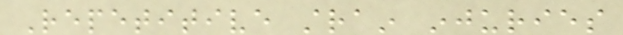Repetitive strain injuries
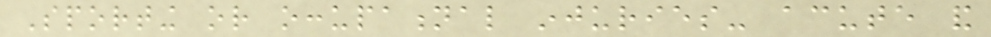Sporting or occupational injuries- acute and
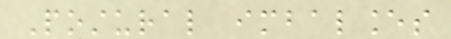Postural imbalances
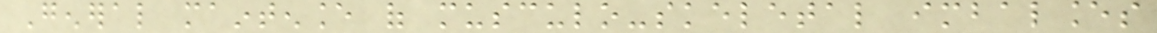General maintenance of musculo-skeletal imbalances
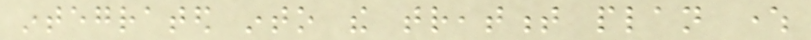integrated into the treatment plan where
